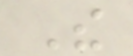The
